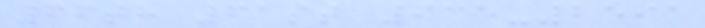66th 61st 935-2591
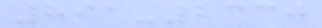891-2330
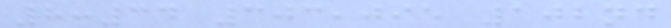8:34 303,095 102nd
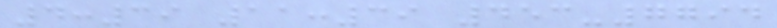4:39 11:39 453-7794
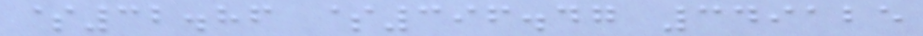$32.86 $396.47 349125
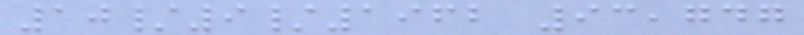10/9/1962 93,747
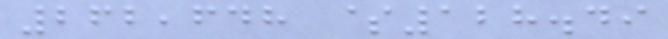262,648 $128.49
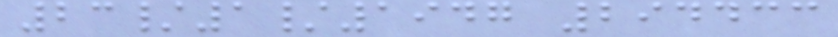23/1/1947 294433
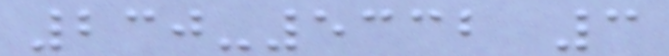230-5332 3
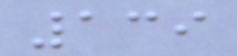139
